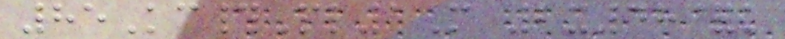85Kc#Pl1M 2x48&k
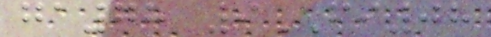ga78 9FI08
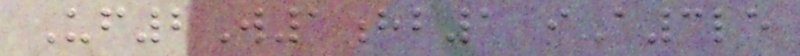Uf2W1hb1 iA3le
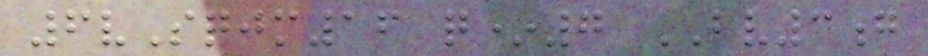6vSqjm16 q*7 BV3g
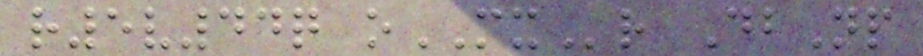r5v44q oMXr DbNp
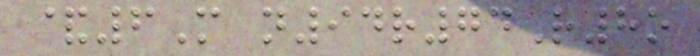&6M n94r74R8o
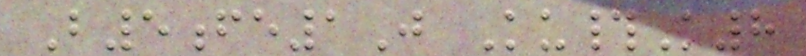B5fe1J Ku#K8
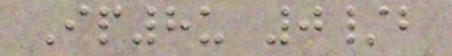Ip8u 0/b
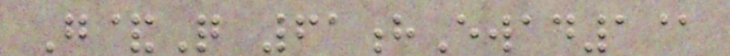G&Q 61hEwad1@
